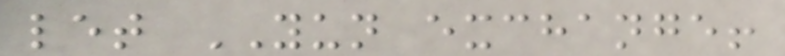let YUN exchange!
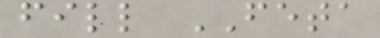fill FETA
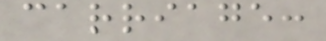carriage:
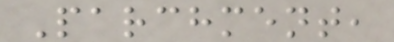Parchment,
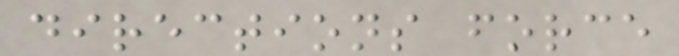directions force
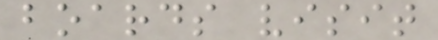boards visit
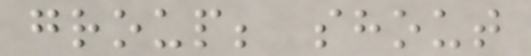group; shout
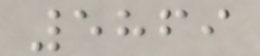5869
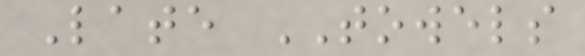Late TOWELS
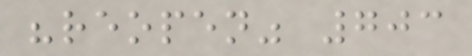"reopen" 703
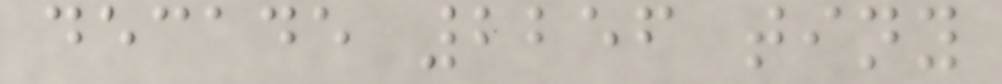decade 2256 tiny
